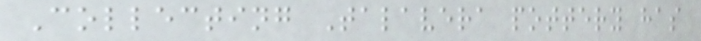Collecting Talavera pottery has
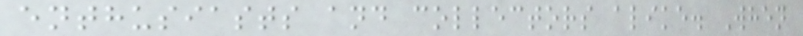enthusiasts and collectors alike. When
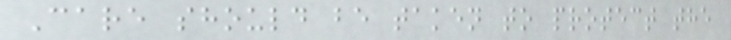Care should be taken to protect the
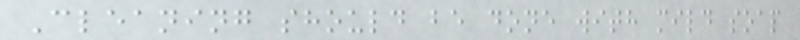Cleaning should be done with mild soap
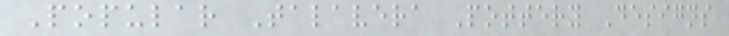Popular Talavera Pottery Designs
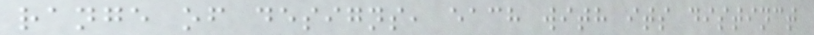range of designs, each with its distinct
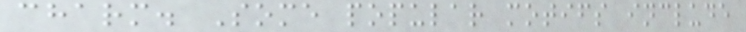charm. Some popular motifs include
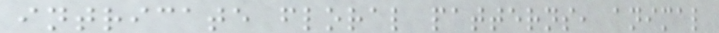intricate floral patterns, animal
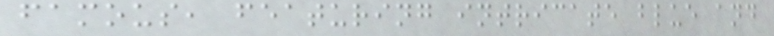famous, featuring intricate blue and
